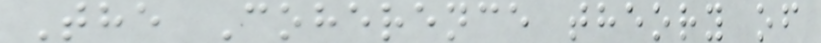The Coherence theory of
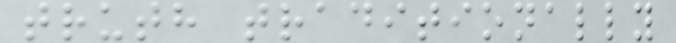truth traditionally
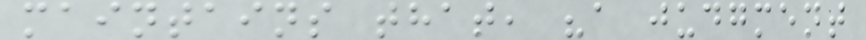maintains that, "a judgment
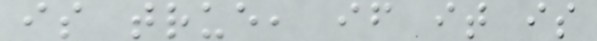is true, if it is
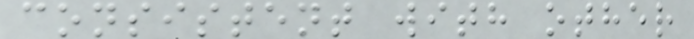consistent with other
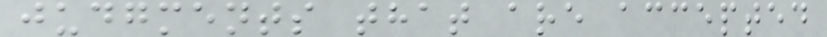judgments that are accepted
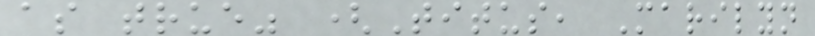as true" (Titus, Marilyn
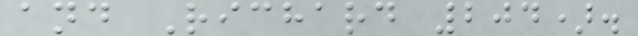and Richard 204).
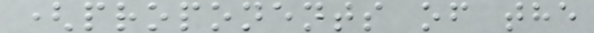(proponents of the
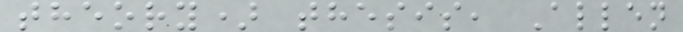theory) thesis, Allen
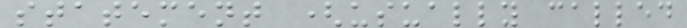statement (usually called
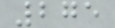275
